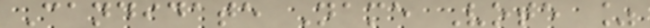Candidate Name Vote %
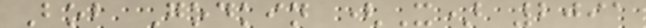Bob Godkin (X) 2091
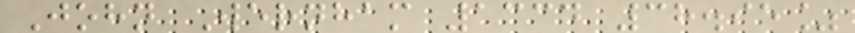John Wernham 1334 38.95%
